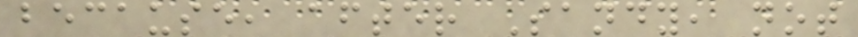because, after Sandy, not
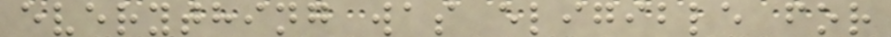everything was eligible for
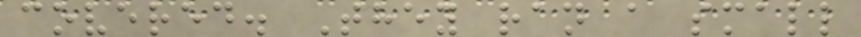covered. They ran a small
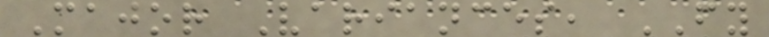Major Variances, FY
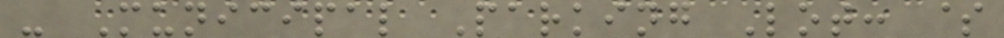- Municipal Parking Lot: $
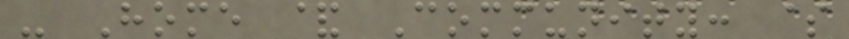- Home & Community: $
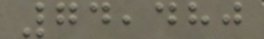74,480
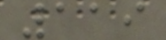119
